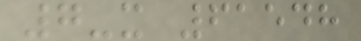7-x 61548
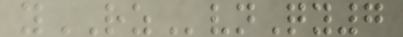yRZvnQy7
